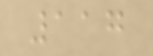117
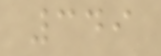349
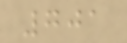701
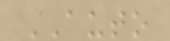AUTO
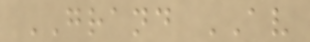GRAND AV
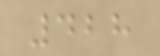428
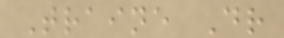Traine Dr
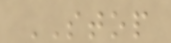STOP
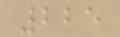225
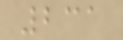231
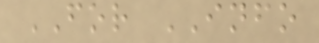FOR INFO
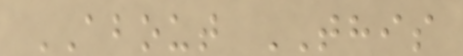ABOUT THIS
